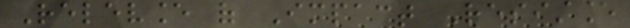Relevance of Impact Resistance
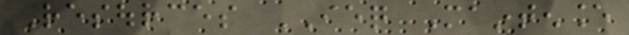Resources IEQ Maintenance
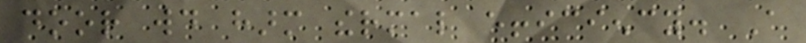door would harm thermal efficiency. A
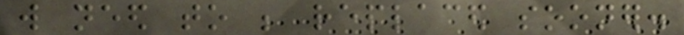will need to be replaced sooner.
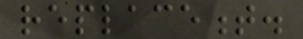replacement.
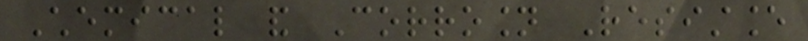Chemical and Corrosion Resistance
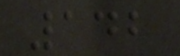142
